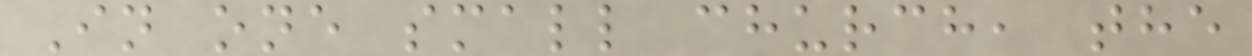In one small church, the
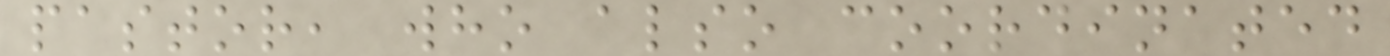pastor, who also coordinated
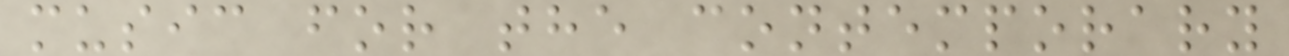music for the contemporary
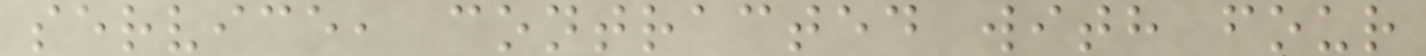service, contracted with four
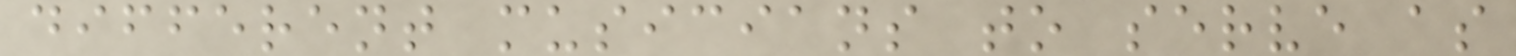different musicians to serve as
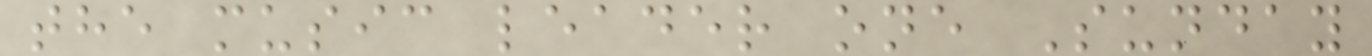the music leader one Sunday
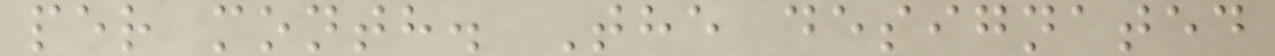per month. The designated
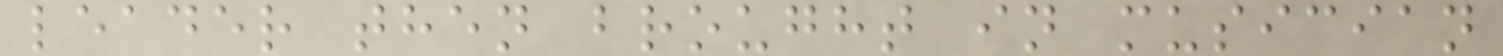leader then brought in musician
